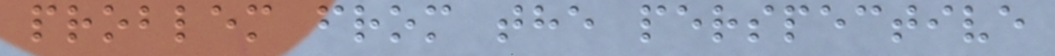problem from the perspective
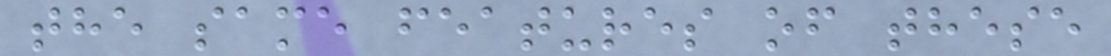the same features of these
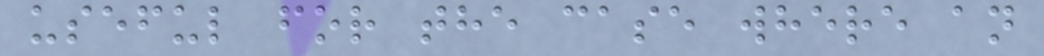useful for the case where an
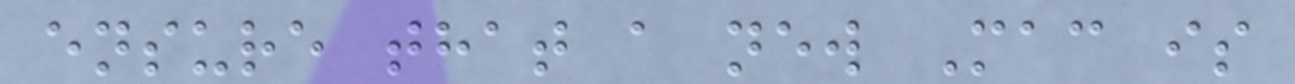ensure that a new Mac is
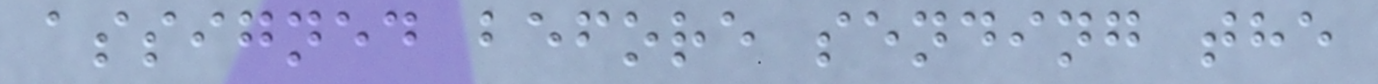assigned before sending the
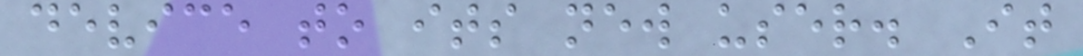device to its new user. It
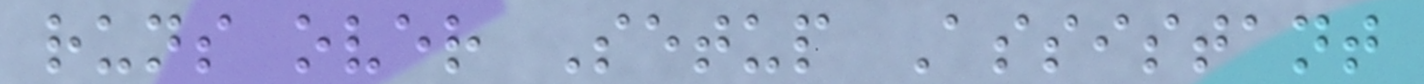runs over Setup Assistant
